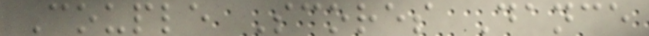Couple Scores Dance
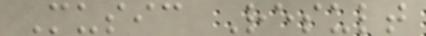Music Result
